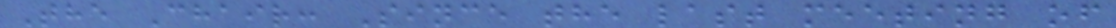The Chair: Since the last meeting of
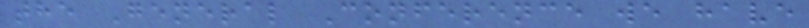the General Conference we have
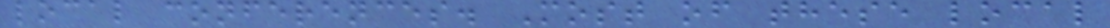local conferences. Most of these local
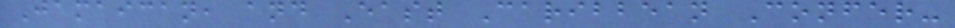Jamaican, and East Caribbean Confer-
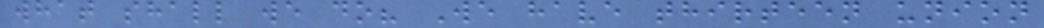what shall we do? We have thirteen union
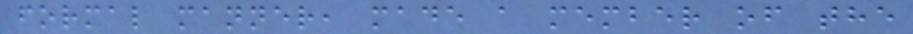formal manner, made a member of the
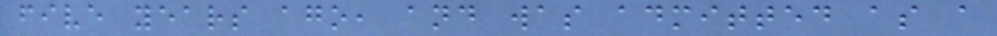five years ago, and was admitted as a
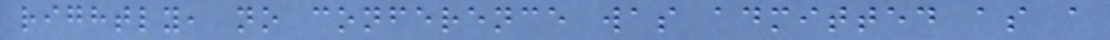rightly, no conference was admitted as a
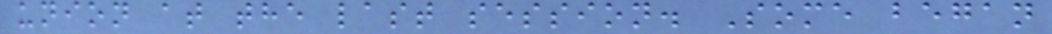union at the last session. Some began
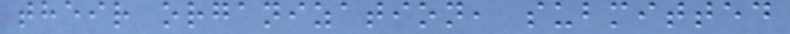their organization, submitted
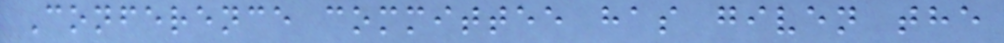Conference committee has given the
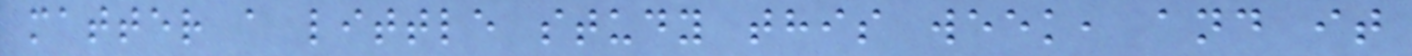matter a little study this week, and it
